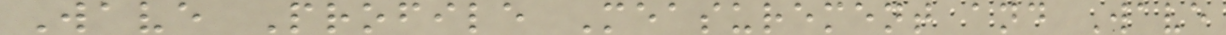Wave Profile Measurement and Wave
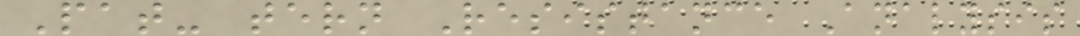Pat- tern Resistance Analysis
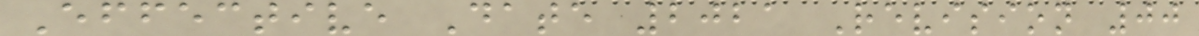Effective Date 2021 Revision 00
